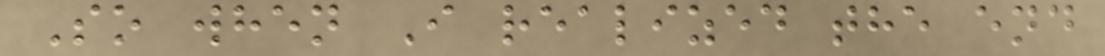So when I realized the end
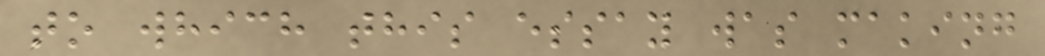to which this essay was making
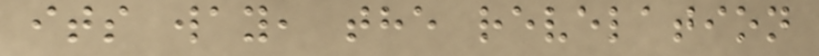its way, the revelation
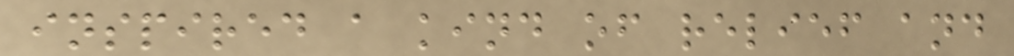inspired a kind of relief and
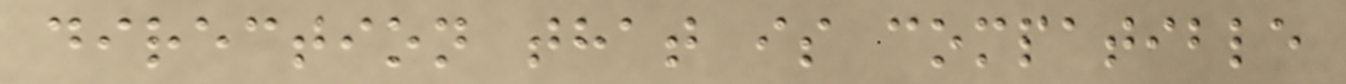direction that is compatible
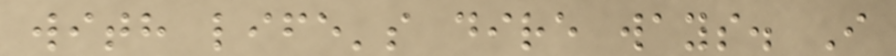with life's dire ways. I
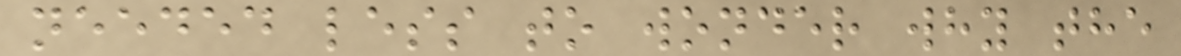needed less to wonder why the
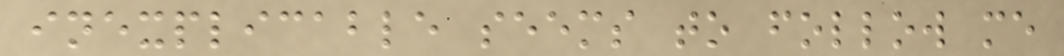inexplicable seems to follow me
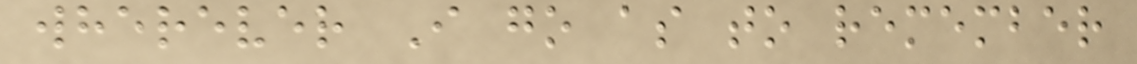wherever I go as to remember
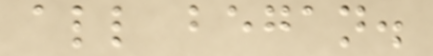all began.
